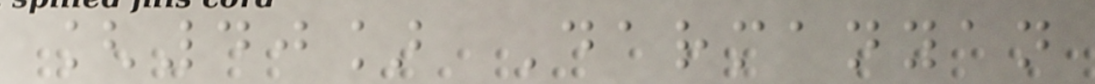[40] Darmanyan
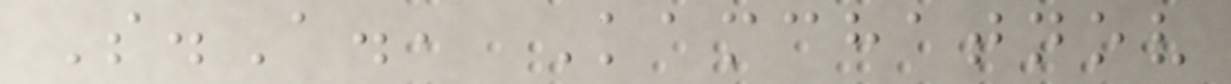S.A., Kamchatnov
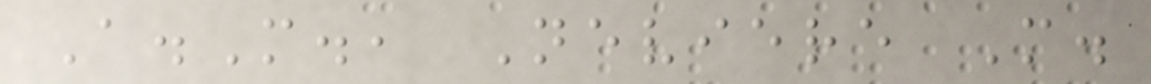A.M., Neviere M.
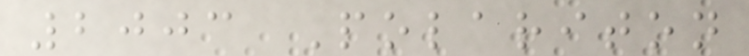2003 Polariton
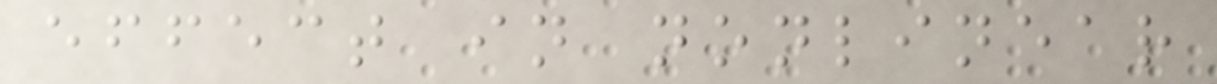effect in nonlinear
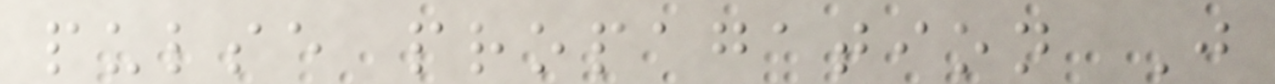pulse propagation J
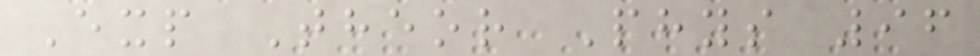Exp Theor Phys 96
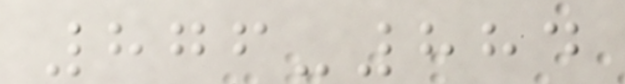876-884
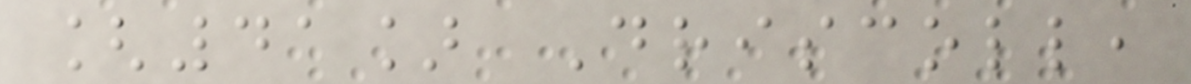[41] Driscoll,
